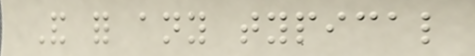And for any typical
